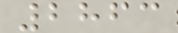2863
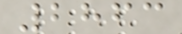2863
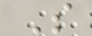S
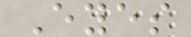Eyes
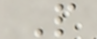P
